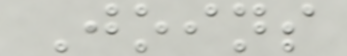Joins
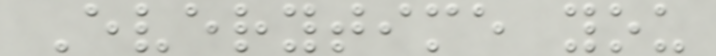Everytime you
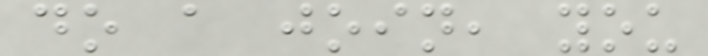do a join, you
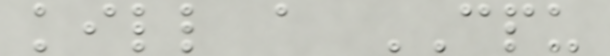kill a CPU
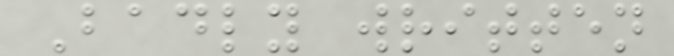Badly written
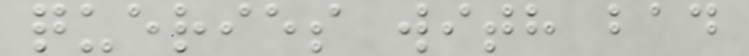queries with bad
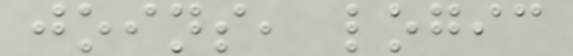joins, logic
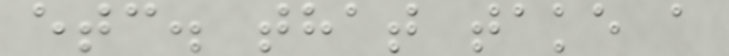etc. that take a
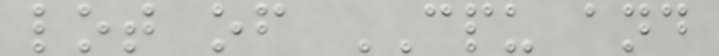lot of CPU and
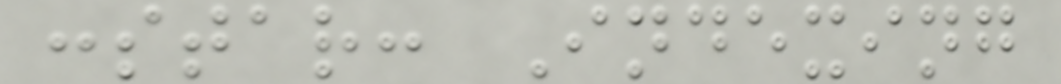:star: Indexing
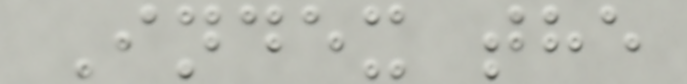Index the
